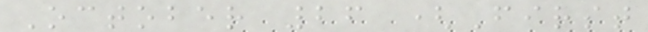October 26 (First
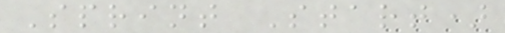Sprint Start)
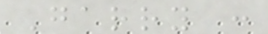Garry :
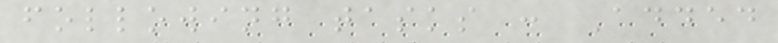following tasks : Added
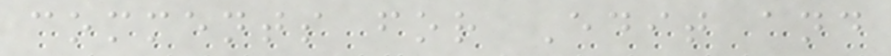comments for Edit and
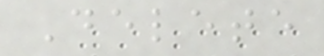Delete
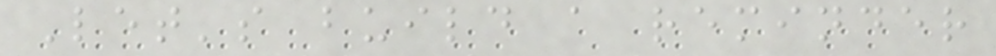Let's build a reminder
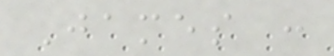James :
